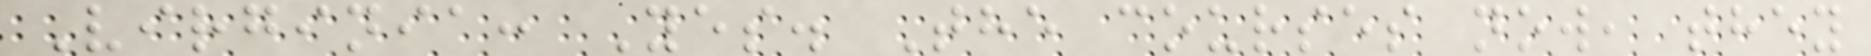Virginia: Yes. The courses now, they
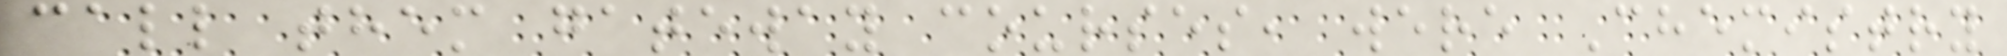call them gateway courses, were Chemistry
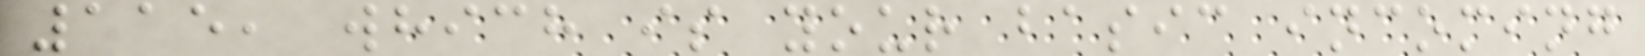115, which is your basic incoming
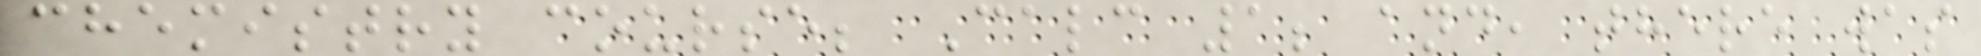chemistry course; Calc 1; and, there was
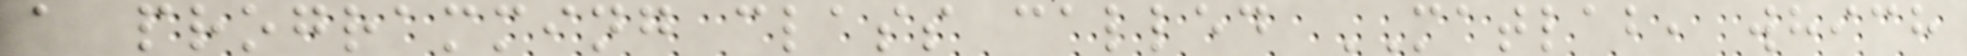a programming class called MATLAB, which
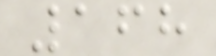168
